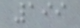199
